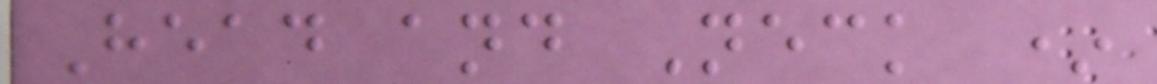Head and Neck *
